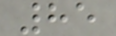85
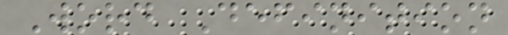Word Definition
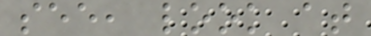see, look at
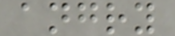angry
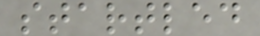startled
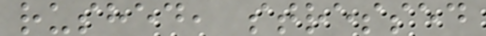rushed, stressed
